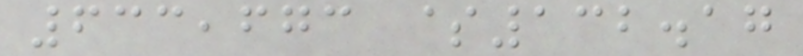633,673 $132.17
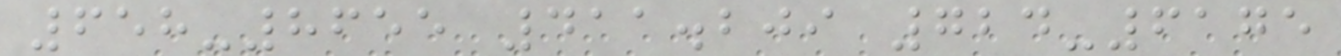658-8655 411.209 724-6175
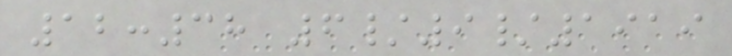12:38 6/9/1919
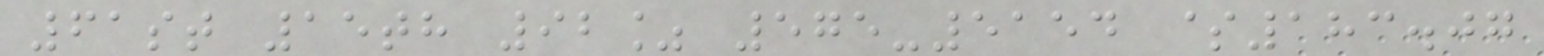61st 15th 92% 575-5154 $183.07
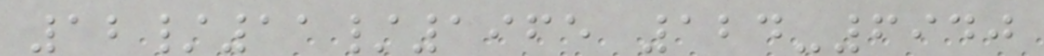12/11/1965 124-6940
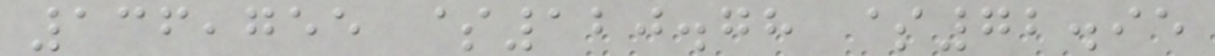136,755 $120.78 $72.95
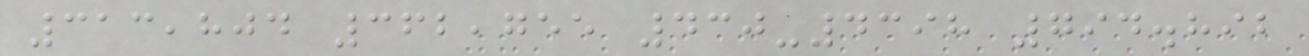313,804 362,755 430-4398 794.892
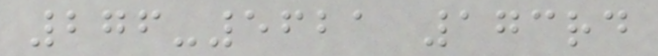276-5621 173rd
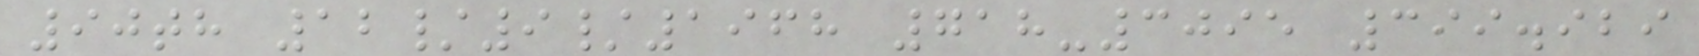90th 12/9/1968 718-3095 399.929
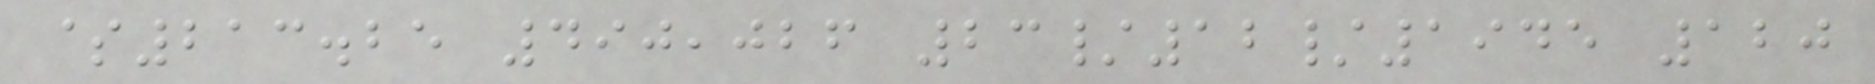$213.25 490,026 23/12/1945 120
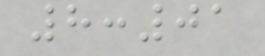8:01
